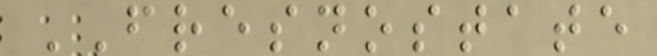FRESNOSTATE
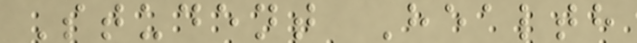Student Health
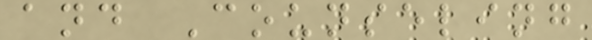and Counseling
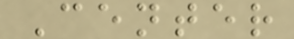Center
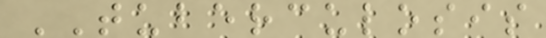TUBERCULOSIS
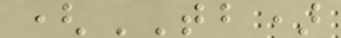(TB)
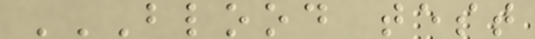BLOOD TEST
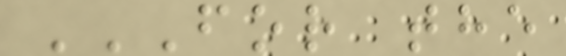FOR THE
